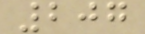207
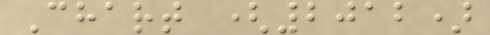Chart (2012)
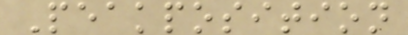Peakposition
